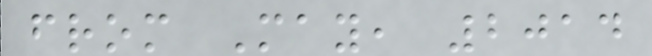from May, 2014
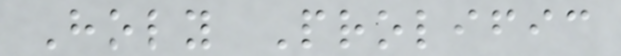Holy Prolific
